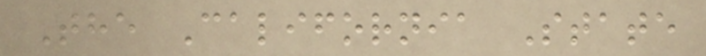The California State
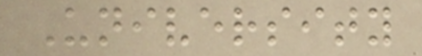University
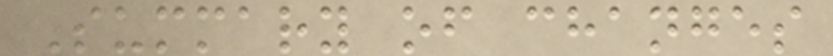Summary of changes
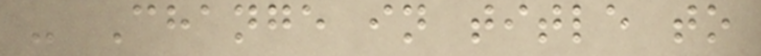- Change in title to
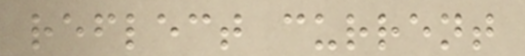reflect current
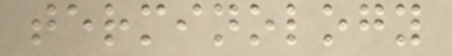terminology
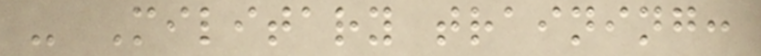- Military training:
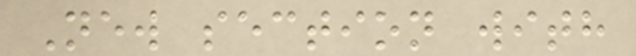New section with
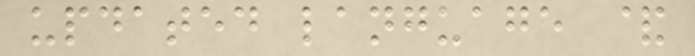updated language &
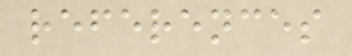references
